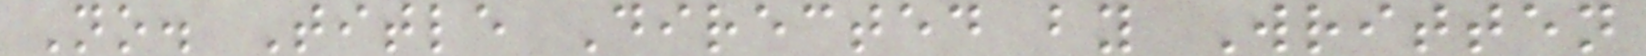No. Title Directed by Written
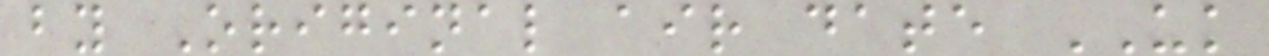by Original air date UK
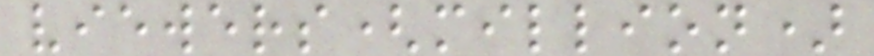viewers(million)
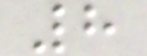8
